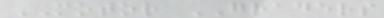MOTOR GRADERS
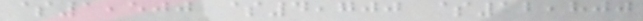$1,500 $4,700 $12,800
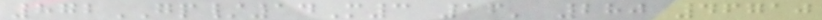872GP/14M3 16' 280 46710
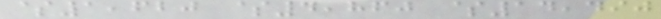$1,620 $4,860 $14,490
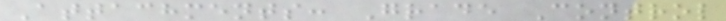Attachments: Grade Control
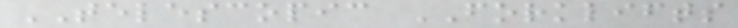TELESCOPIC FORKLIFTS
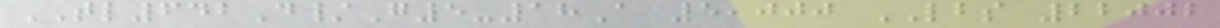TL642D/G5-18A 5,000 LBS 22002
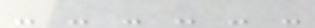- - - - - -
